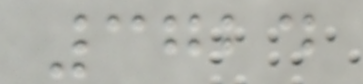3724
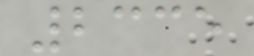2335
